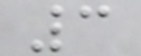3
